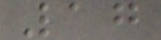17
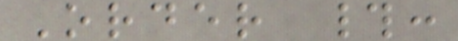Order #:
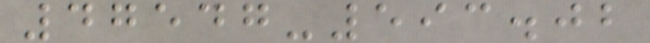47547-593.02
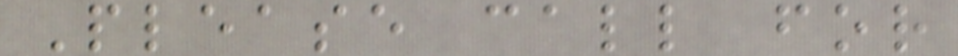Please call for
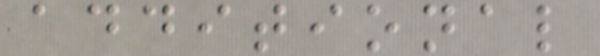additional
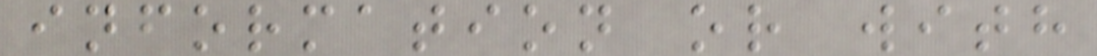information or with
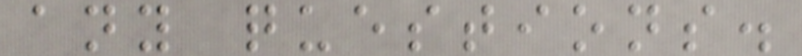any questions.
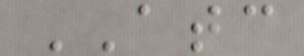ATC
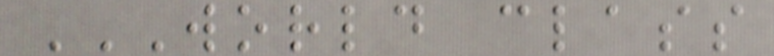WORLD CLASS
